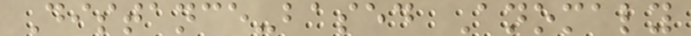Distance-based Anomaly
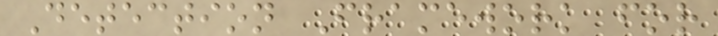Detection Framework for
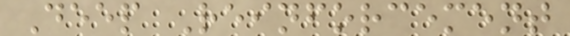Deep Reinforcement
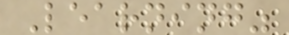Learning"
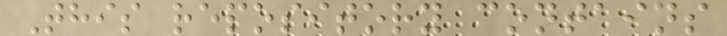This repository contains
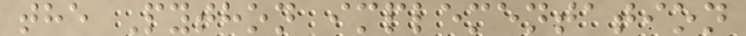the Python implementation
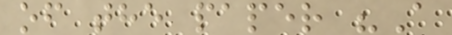of the paper "A
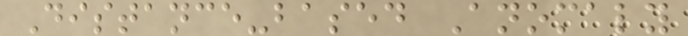Distance-based Anomaly
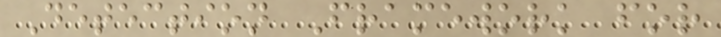Detection Framework for
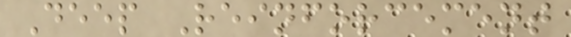Deep Reinforcement
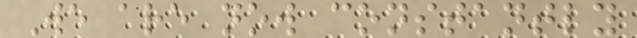We are now constantly
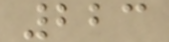223
